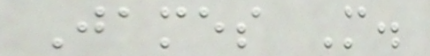James M.
